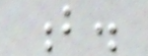b.
